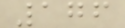176
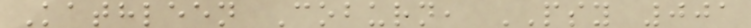Kathleen Coburn, PSY 001
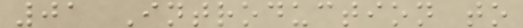01 Introduction to
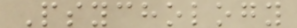Psychology
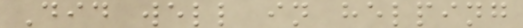Did well in helping
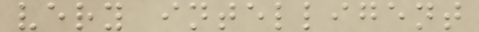very intelligent
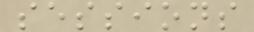sessions
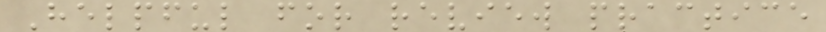Helpful for review practice
